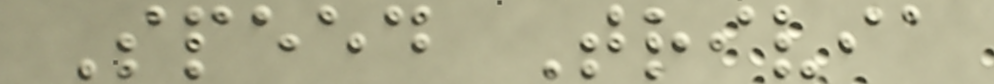Speed Trivia
